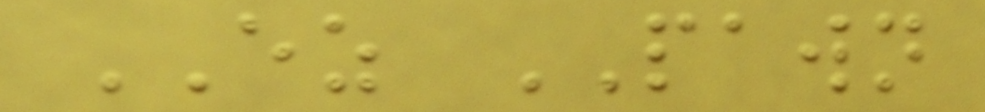EZ PAWN
